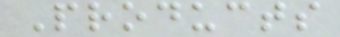Products
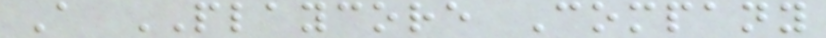A PLAYCORE Company
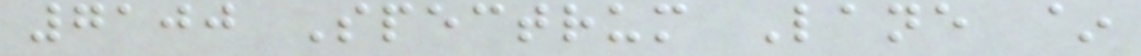7100 Spectrum Lane ~
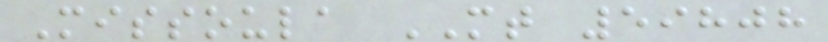Missoula MT 59808
